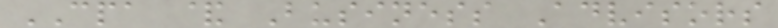CPA & Business Advisors
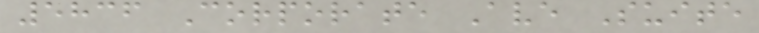5836 Corporate Ave Suite
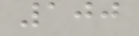100
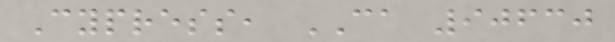Cypress, CA 90630
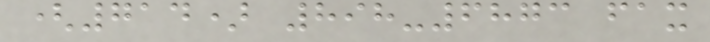(714) 898-6873 fax
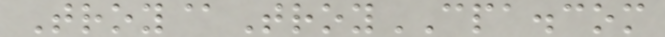Troy@TroyCPA.com
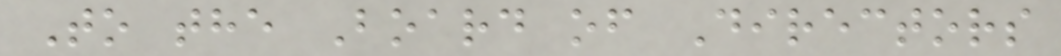To the Board of Directors
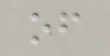of
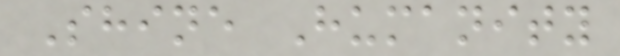Shine Humanity
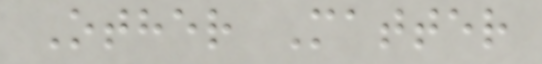Other Matter
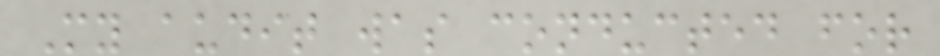My audit was conducted for
